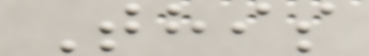This
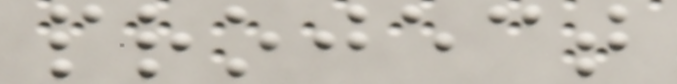project
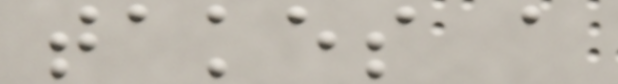takes a
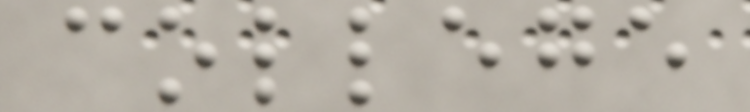college
